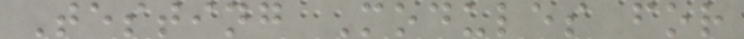Testing Modules for
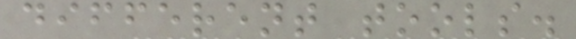different tools.
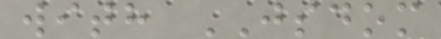with JSDOM
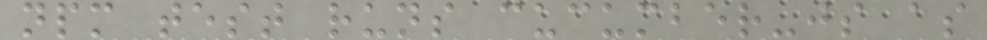npm test runs cucumber-js as
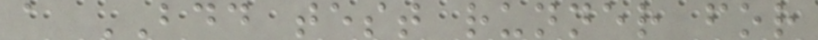a BDD test runner for
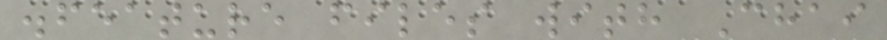.feature files with Chai
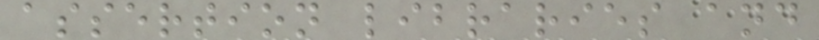assertion libraries and
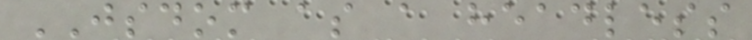JSDOM as a headless
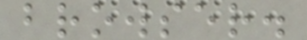browser.
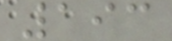193
